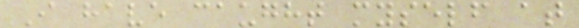I have caught myself at
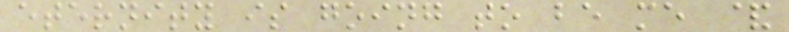eternity is going to be me &
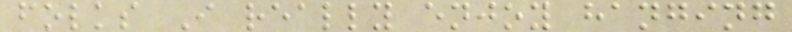folks I really enjoy hanging
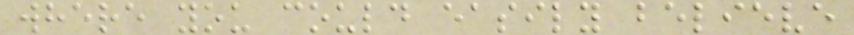where you could easily believe
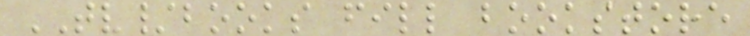TV/books fill bookstore
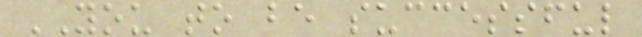YOU to be successful
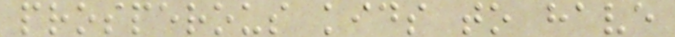prosperous kids to have
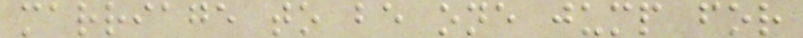marriage to be one jump for
